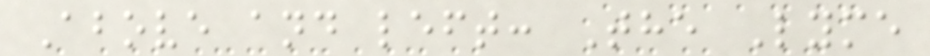Above and left: The Lyme
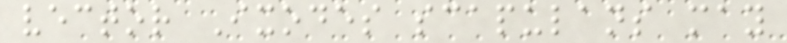vector Ixodes scapulans may
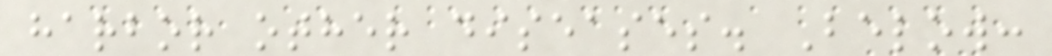harbor other diseases. Below:
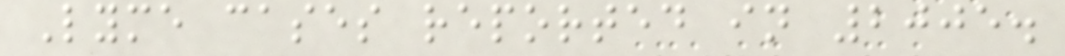Lyme cases reported in 2005.
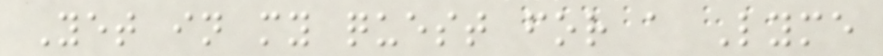Yet in my quest for a Lyme
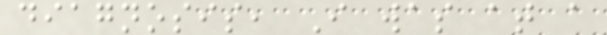diagnosis, I was at a
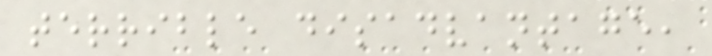terrible disadvantage,
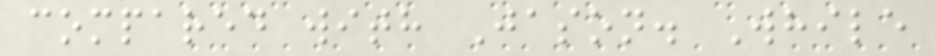compared with Jason. While
